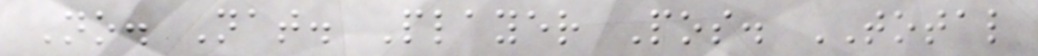No. Nat. Player Pos. TOTAL
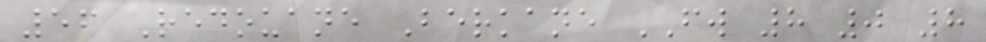56 Redouane Berkane FW 8 0 8
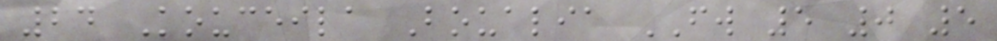24 Kouceila Boualia FW 5 0 5
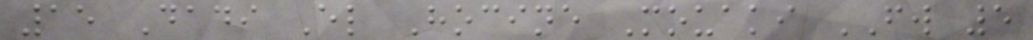15 Dadi El Hocine Mouaki FW 5
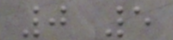0 5
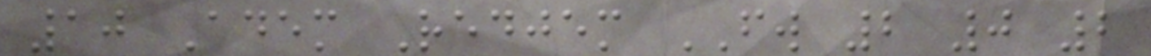10 Adem Redjem FW 2 0 2
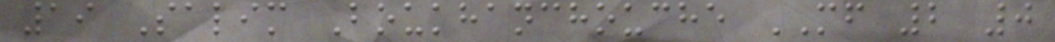19 Salim Boukhanchouche MF 2 0
